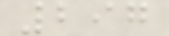297
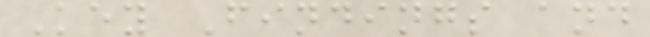Key Findings and
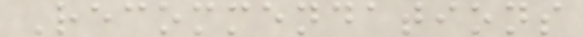Recommendations
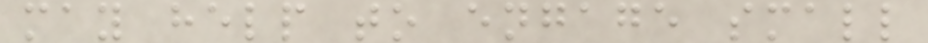may help to engage small
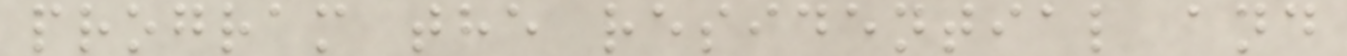program the residential and
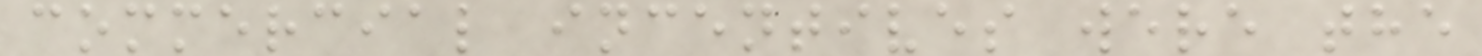commercial incentives were the
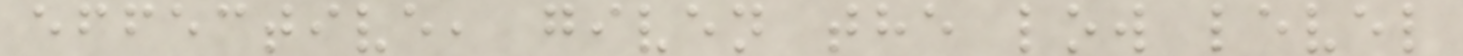effective, given the low level
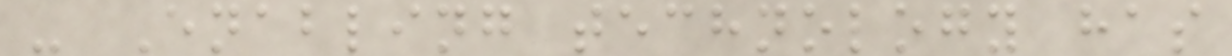- Enabling technology has
